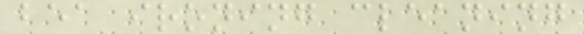bea ironing cleaning
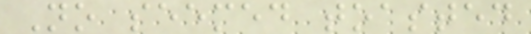No seemed toasted
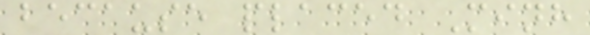because placed Minh
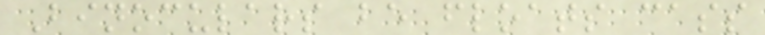Binoculars be floats cass
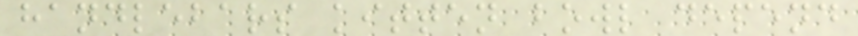handlebars kitten bowl depend
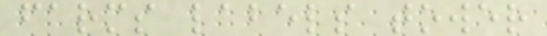farms labels tower
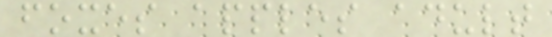foxes apples adult
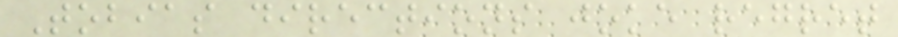Tobias directions joke regret
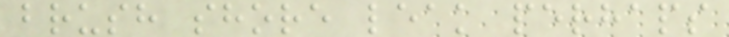brush shore leak perhaps
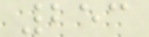253
